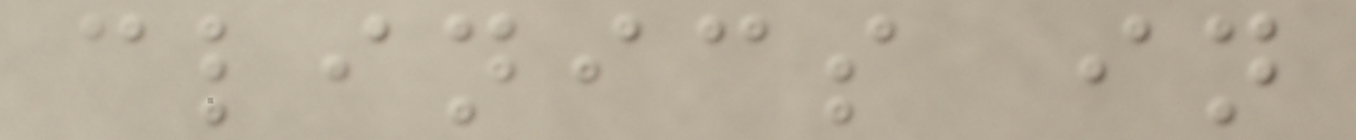clinics in
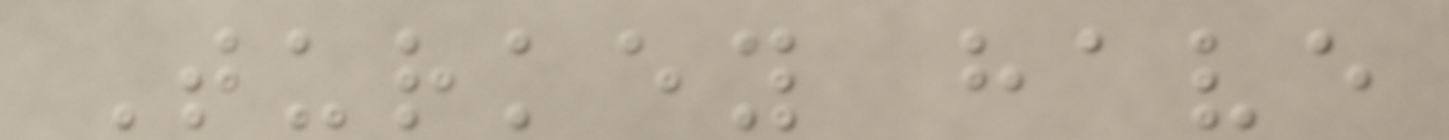Turkey have
